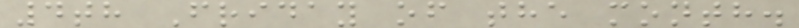4th Friday of the month.
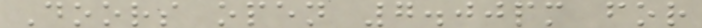Doors open 7.00pm for
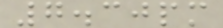7.30pm
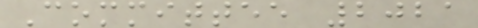Committee 2021
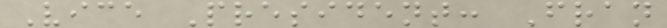Vice President: Fran
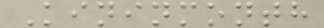Kininmonth
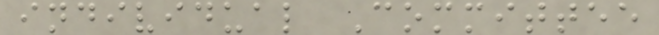individual Committee
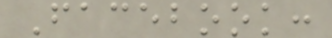Facebook:
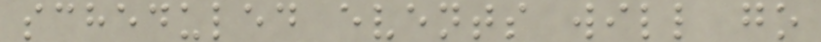scheduled events will go
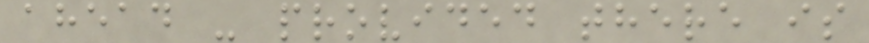ahead - provided there is
